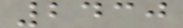2430
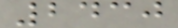2430
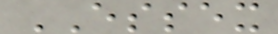ESSEX
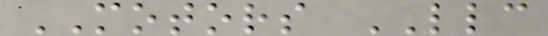MOTORS LLC
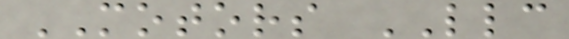MOTORS LLC
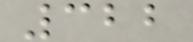322
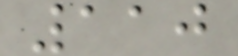110
